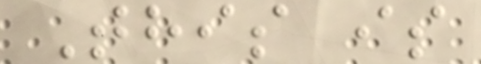This is
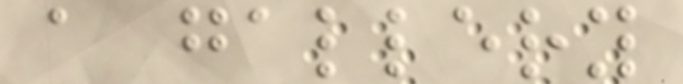a gallery
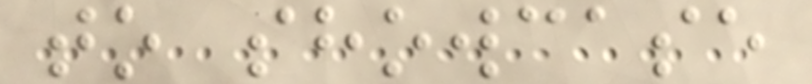to showcase
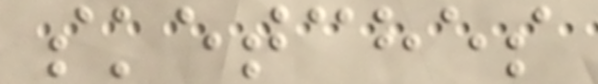sketches
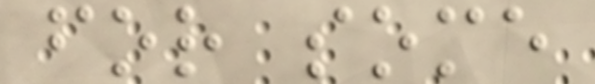for some
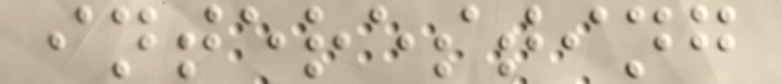interesting
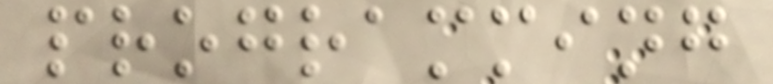programming
